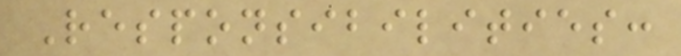Responsibilities:
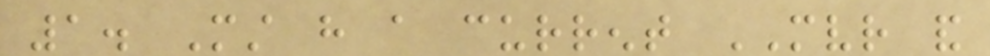1. Must have a current MVR and
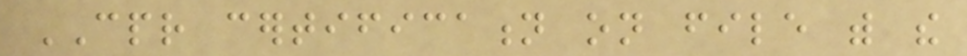CPR certification on file with the
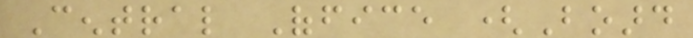Central Office (Board
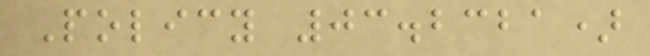Policy 03.2321)
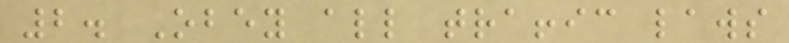2. Obey all traffic laws
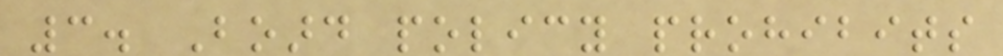3. Board policy prohibits
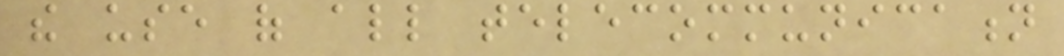the use of all telecommunication
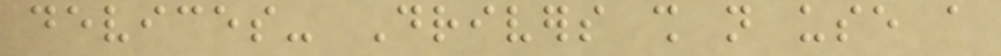devices- Drivers shall not use a
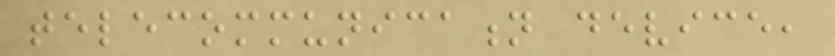telecommunication device,
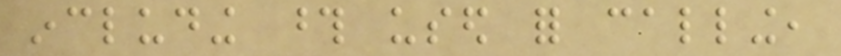including those used for calling,
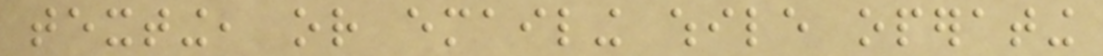texting, or emailing while operating
